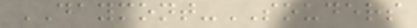DAYMONT-SOUDERS
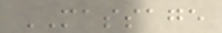MASSAGE
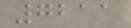7211
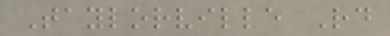Taylorville Rd
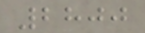2800
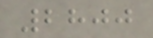2800
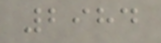2984
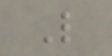L
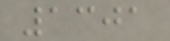1301
